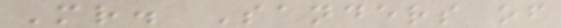Mr. Sanders of
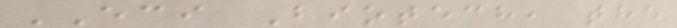ECI Biotech, the
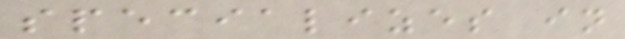specializes in
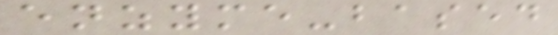enzyme-based
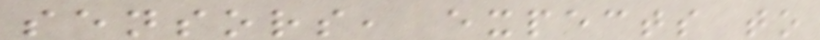sensors, expects to
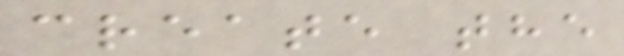create the
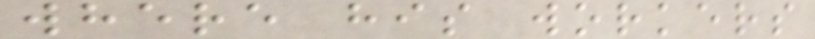where his workers
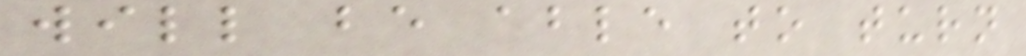will be able to turn
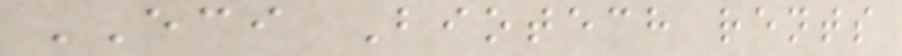ECI Biotech rents
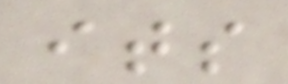its
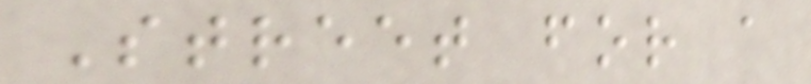Street for a
